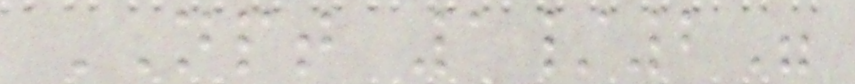NPT 1/2"
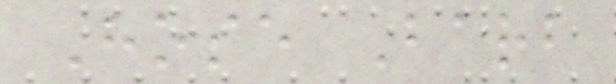Hose Barb
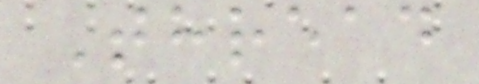Thread
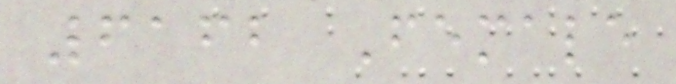6162 Female
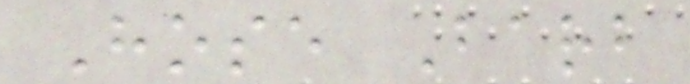Hose Barb
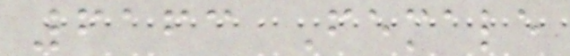6163 Female
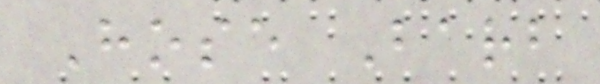Hose Barb
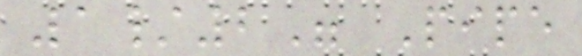1/2" Pipe
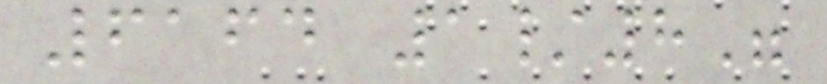6164 1/8"
